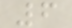6
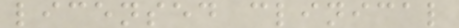licensed clinical
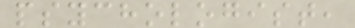psychologist,
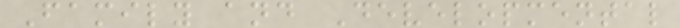Family and Developmental
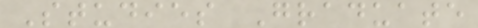Studies Graduate
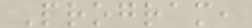Program,
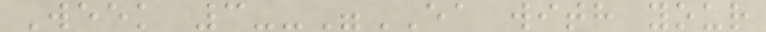Week 3--"EA with your
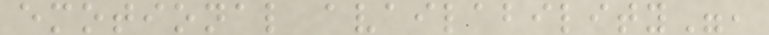emotional availability",
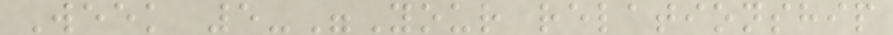Week 5-"Your relationship
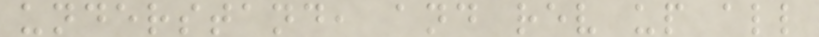understand, and rev up all
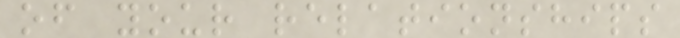of your relationships
